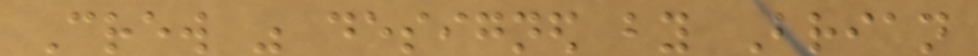Crew was designed by Brian
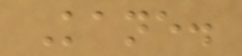Kane.
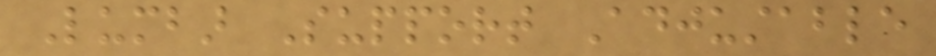Lumbar Support Adjustable
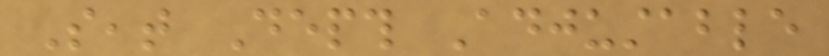Seat Depth Adjustable
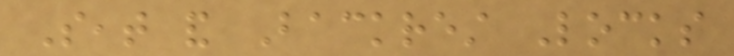Seat and Backrest Locks
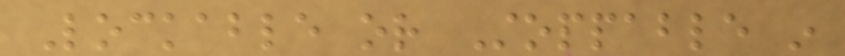Lockable or Stoppable in
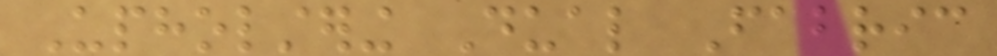Upholstering Dual Fabric
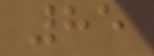85
